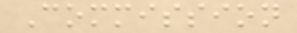Commission
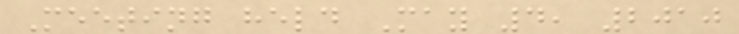Meeting held May 4, 2010
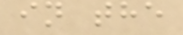in the
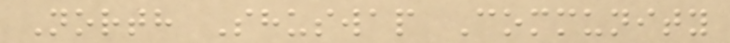North Shuswap Community
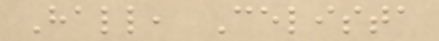Hall, Celista
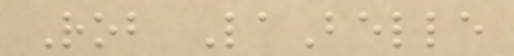Rob LaBelle
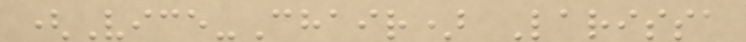(Vice-Chair) Larissa
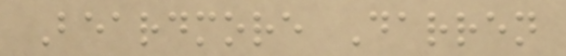Beardmore Darren
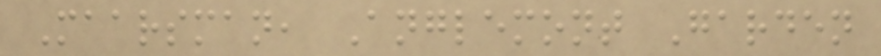Maarsman, Anglemont Garden
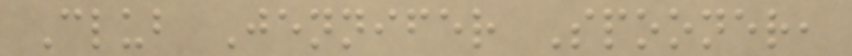Club Jennifer Spooner,
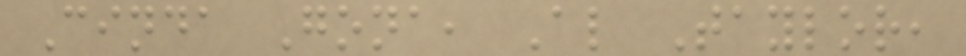Cinda Gona, Al Taylor,
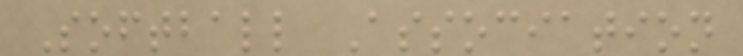Softball Association
